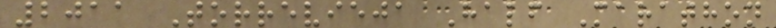2011 Torrevieja Half Marathon
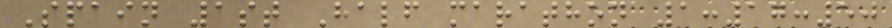Spain 1st Half marathon 1:17:50
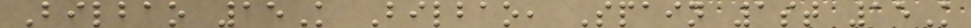Bilbao 15K Bilbao, Spain 1st 15K
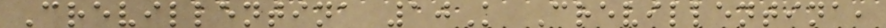Crevillentina 10K Crevillentina,
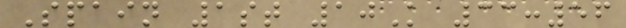Spain 1st 10K 33:56
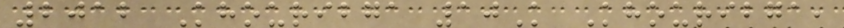2012 Khouribga 10K Khouribga,
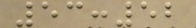53:52
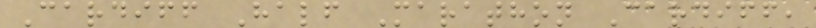Cardiff Half Marathon Cardiff,
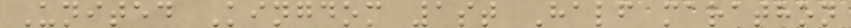United Kingdom 1st Half marathon
